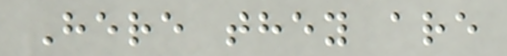Here they are
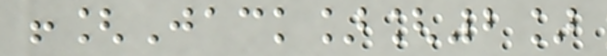![Jack][2]
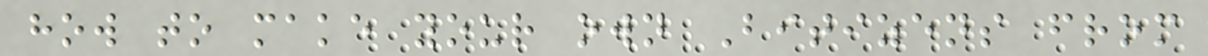how to make your own Bitizens from
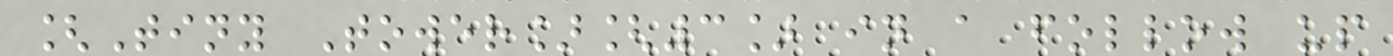[Tiny Tower][3] in a follow up
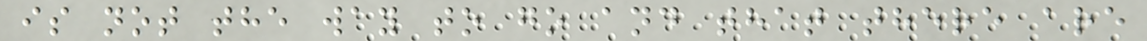is not the way to go and that there are
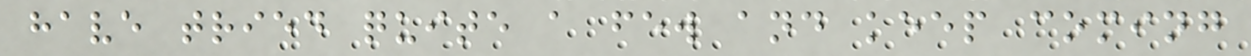have tried quite a few and keep coming
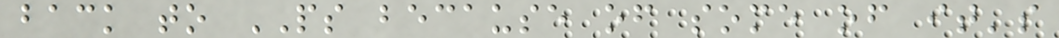back to PS because of some of it's
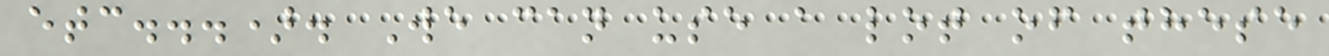etc...). We can use a lot of these
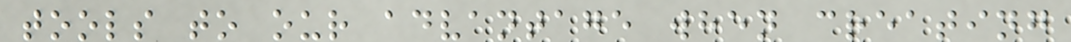tools to our advantage when creating
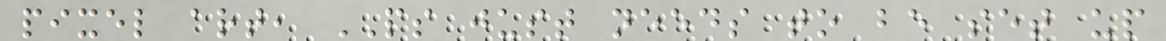pixel art, PS just needs to be set up
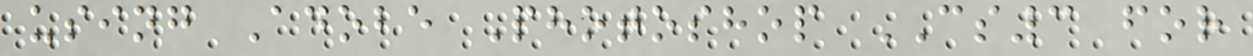using Adobe Photoshop CS3 for
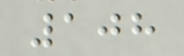108
